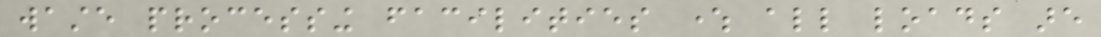waste processing facilities where all loads are
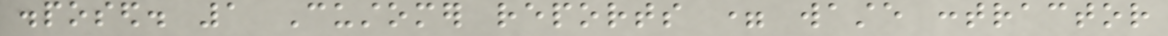disposed. 1 Customer reports = waste contractor
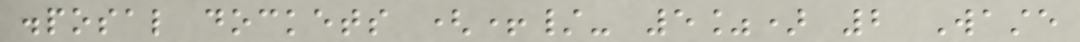disposal dockets (+/- 5%) 2 Waste
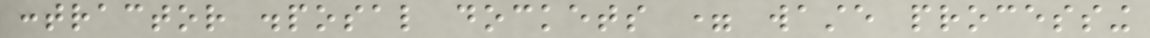contractor disposal dockets = waste processing
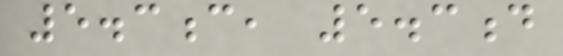5.3c, 5.3d
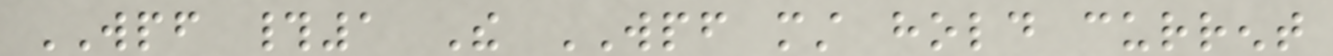WPF #1 The WPF must hold current
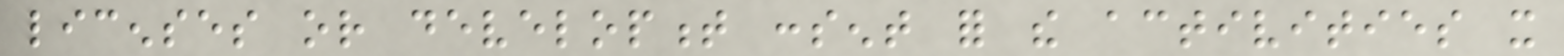licenses or development consent for the activities it
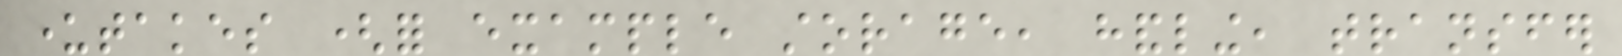undertakes (for example storage, handling, transfer
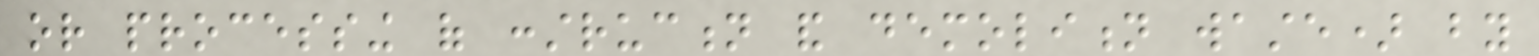or processing of construction and demolition waste) by
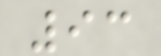93
